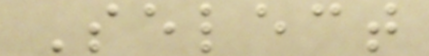Select
